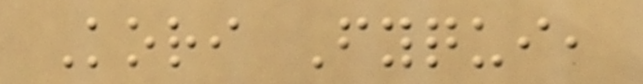Kori Fyqui,
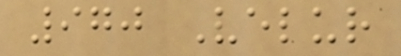970 Velur
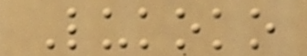Lukoko
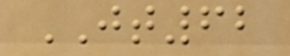JT62
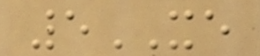5XE
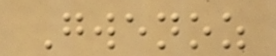Gwenoz
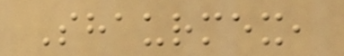Shaurmex,
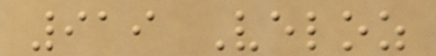919 Veloz
